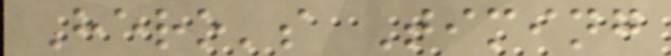Hero's Timing
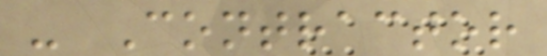- Contractor
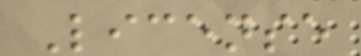License
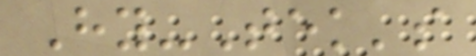Hy-Tek's
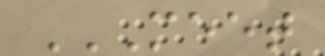MEET
